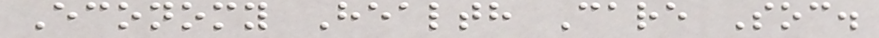Economy Health Care Soc.
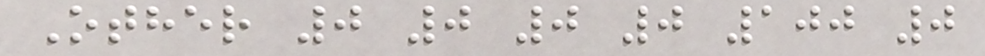Other 0 0 0 0 100 0
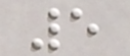5
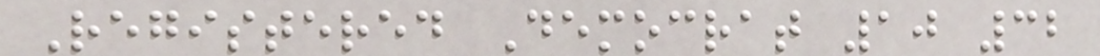Registered Democrat 10 32
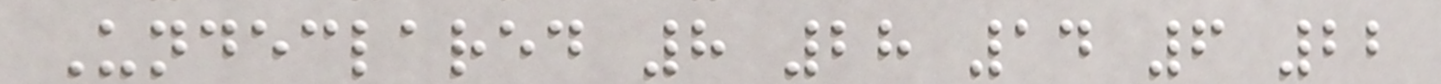Undeclared 8 28 14 6 22
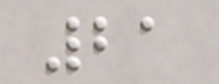21
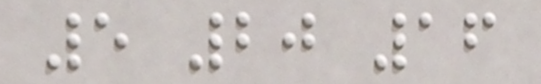5 20 16
